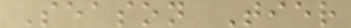Season Tier
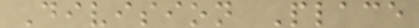Division Place
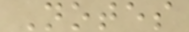Notes
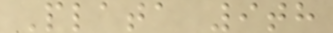Plata 9th
